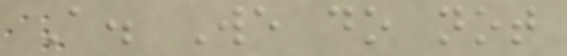A. We do not
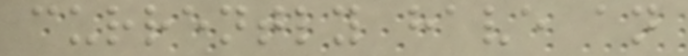currently have an
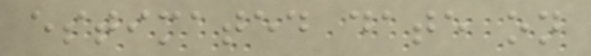estimated date on
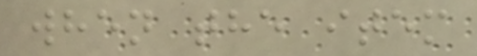when the item
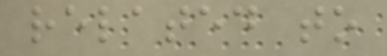related to
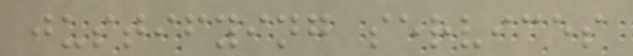justifying services
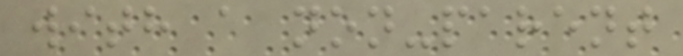with a non-parent
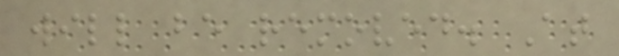will be removed. At
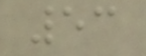53
